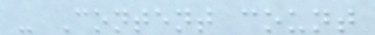- Content count
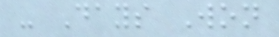- Days Won
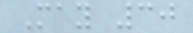May 30
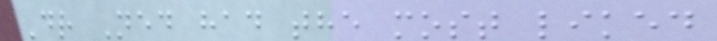Dr Ned had the most liked
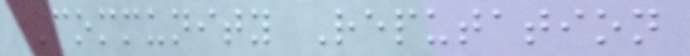Community Reputation
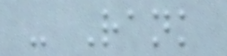- Rank
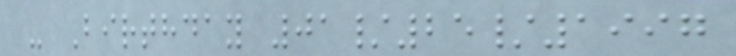- Birthday 01/25/1997
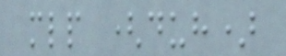mlp (duh)
